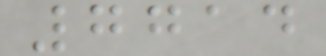7714
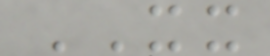XX
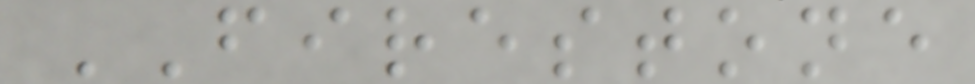FIRESTONE
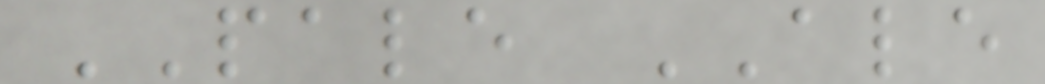PALE ALE
